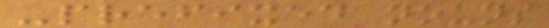-prefixed nouns
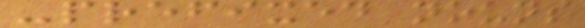-prefixed nouns
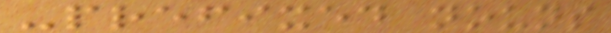-prefixed nouns
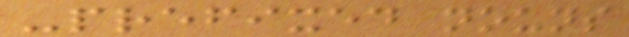-prefixed nouns
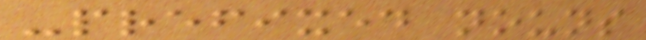-prefixed nouns
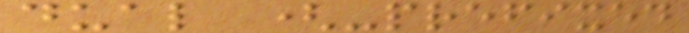dual (-prefixed
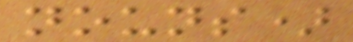nouns)
